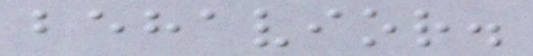behavior.
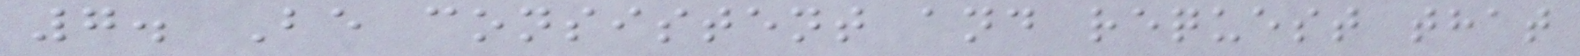7. Be consistent and request that
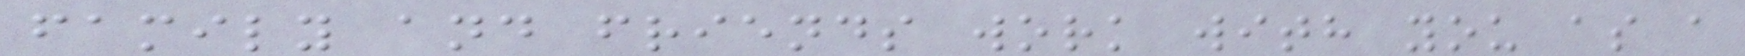family and friends work with you as a
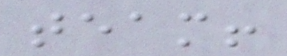team!
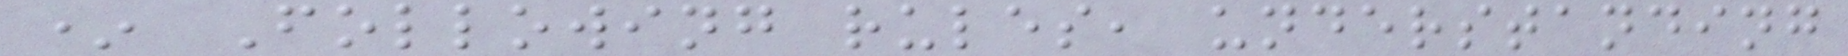* Following rules, understanding
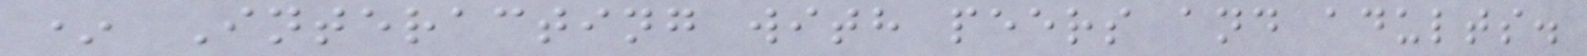* Interacting with peers and adults.
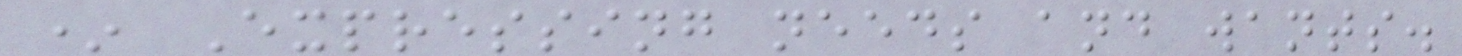* Expressing needs and wants.
